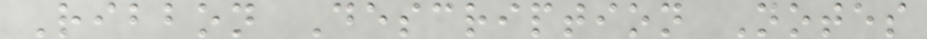Ribbon Description Notes
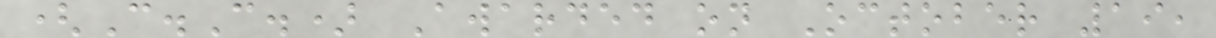(C.C.) Awarded on October 19,
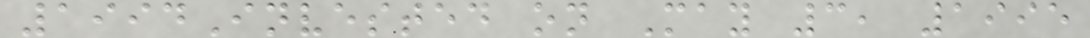1994Invested on May 3, 1995
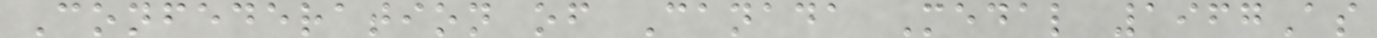Confederation of Canada Medal 1967As
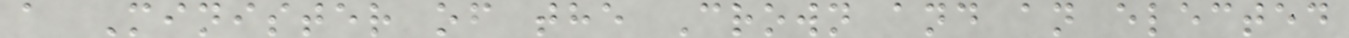a Minister of the Crown and an elected
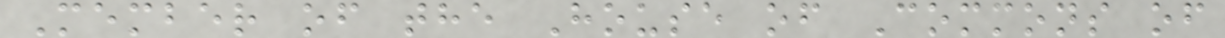Member of the House of Commons of
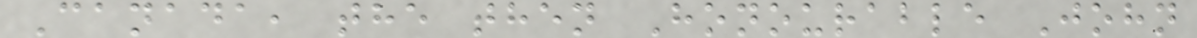Canada, the then Honourable John
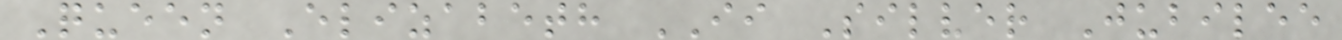Queen Elizabeth II Silver Jubilee
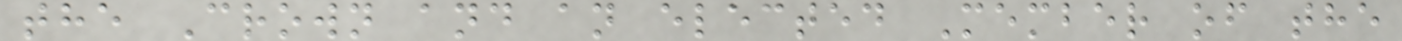the Crown and an elected Member of the
